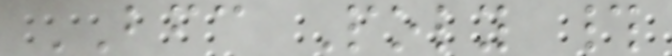BFC Poly #
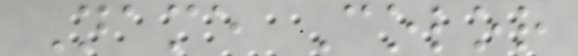Name Color
